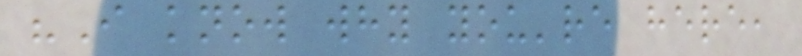"I know why you're here,
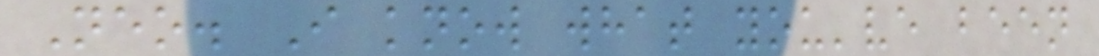Neo. I know what you've been
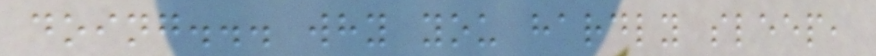doing... why you hardly sleep,
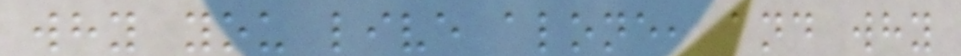why you live alone, and why
